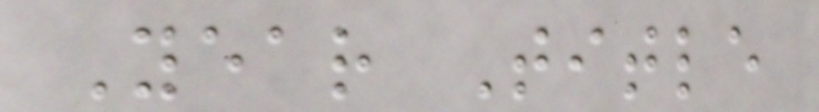Year Title
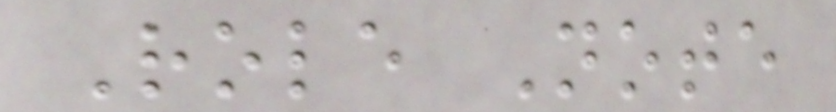Role Note
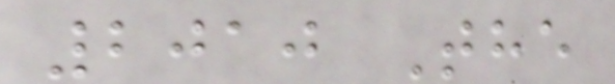2010 The
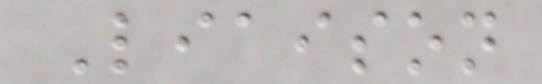Liaison
